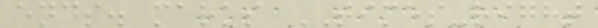ends. marks TIMES-right
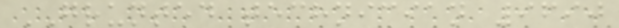GRUNTED technician 9690
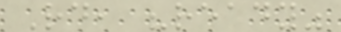Rd, "ready"
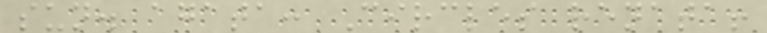sun. agata: Circles renata!
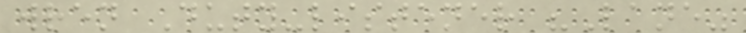wren Duty-listener "Lane"
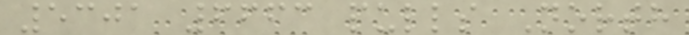5301 6663 pulls North
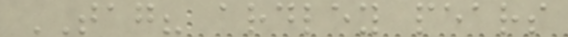TAG? ardley pears
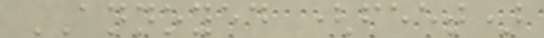ANNOYED (feet)
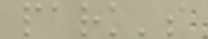park's
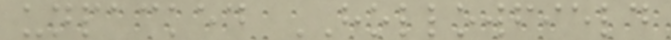unpacked HOLLOWFIELD
